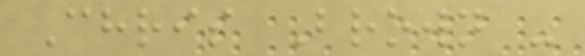Chris Brown -
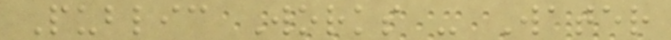Public Works - Water
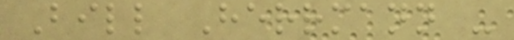Bill Herrmann -
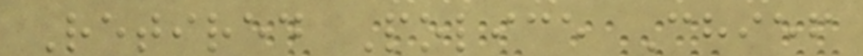Retired Police Chief
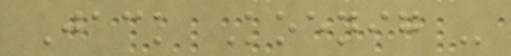Jack Koenig -
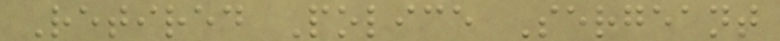Retired Police Sergeant
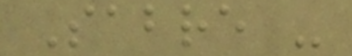Sabre -
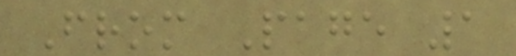From Page 1
